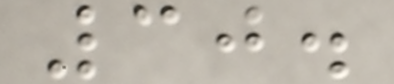30.
